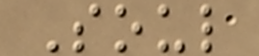Soul
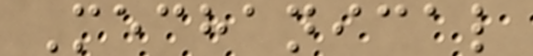Mechanical
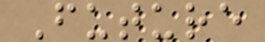Future
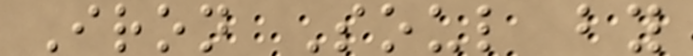Iron Soul by
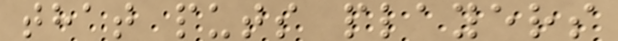that puts players
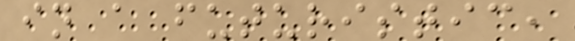in a futuristic,
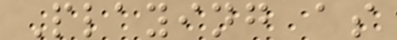Playing as
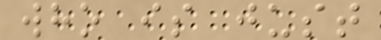who is just
